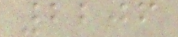2206
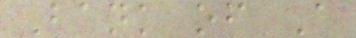Bank of A
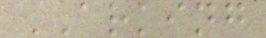ARKING
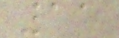11
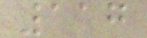117
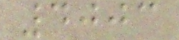4003
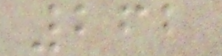262
